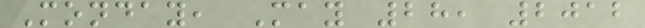Monday, May 28, 2012
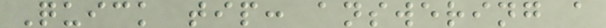Quick tip: answering a
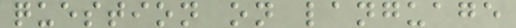question on language
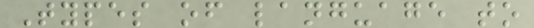Types of language to
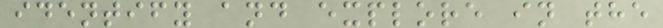identify and explore in the
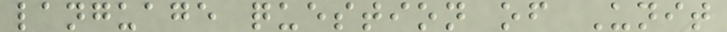language question of Unit
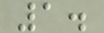1.
